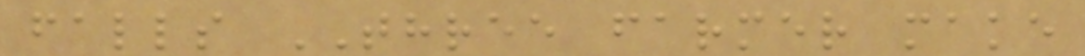falls THREE farmer make
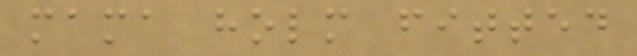mama holm fitted
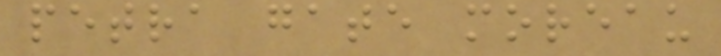petra gate moreau
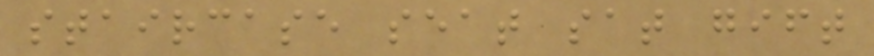staircase seat sat gift
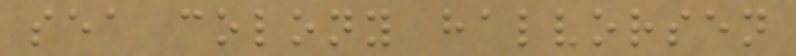sea colony halvorsen
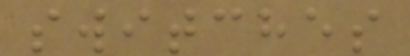switches
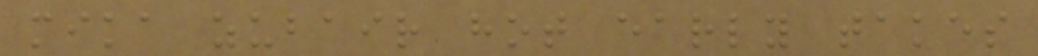mika zubair hot early takes
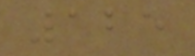125
